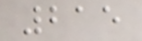215
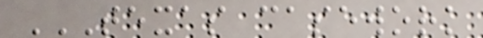TEXAS CASEWORK
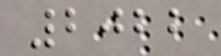2022
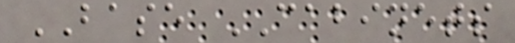BASE CABINETS
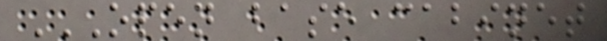OPEN BASE CABINET
